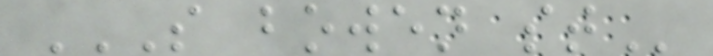S BOWEN ST
